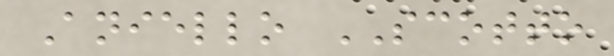Aniello SCOTTO
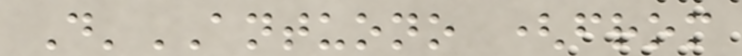D'ANTUONO (from
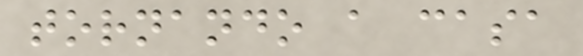tornando a casa
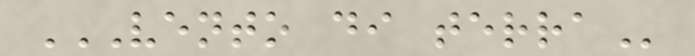VENTO DI TERRA
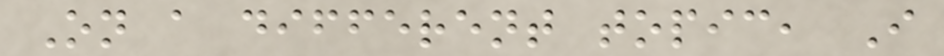On a different topic, I
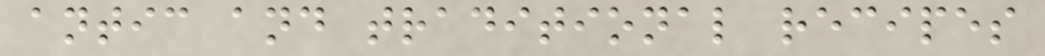antic and traditional recipes
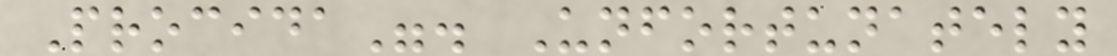Procida". Unfortunately
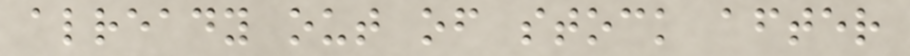already out of stock after
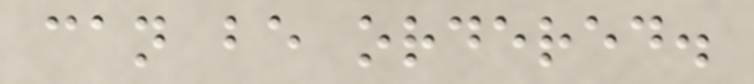can be ordered.
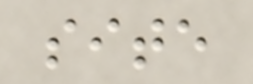site
